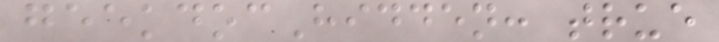geekdocHidden: true
